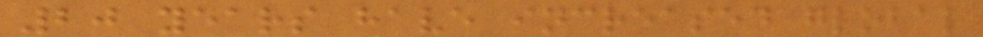20 years have increased global
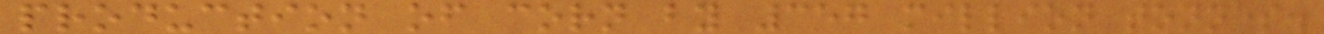production of corn by 357 million tonnes.
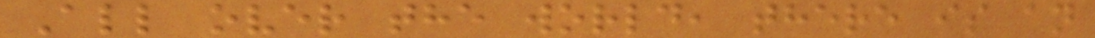All over the world, there is an
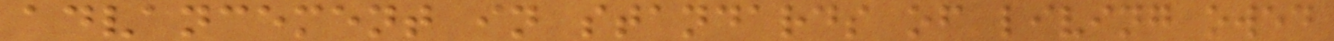advancement in standards of living owed
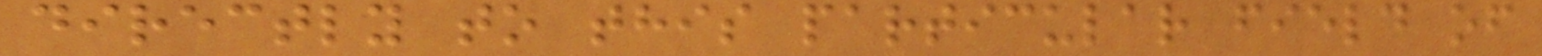directly to this particular field of
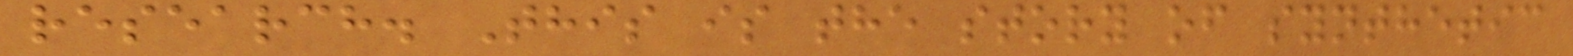research. This is the story of synthetic
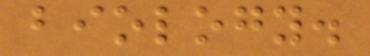biology.
